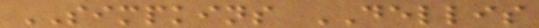SIMPKINS DELLIS
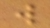w
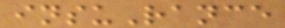insuRance
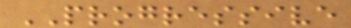PROGRESSIVE
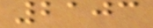2103
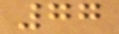77
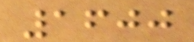1600
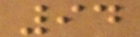94
